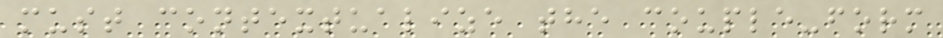must contextualize the couple-form
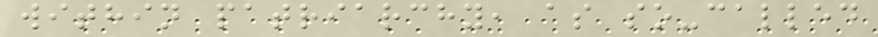within patriarchy, as so-called
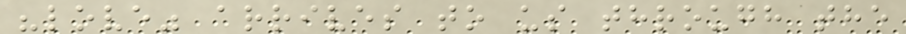"love" arrives to us through the
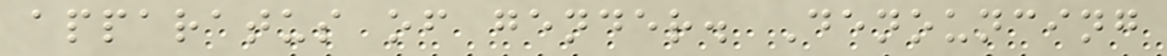apparatus of gender. Denouncing
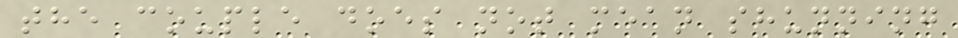the couple does not mean shunning
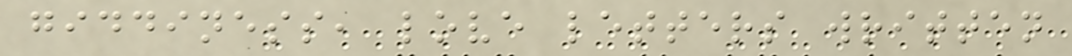giddiness, love letters written
